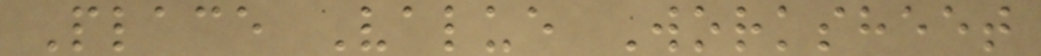Place Value Worksheet
